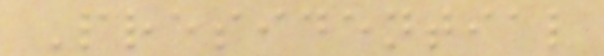Presidential
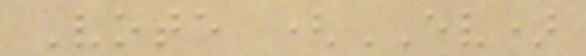Vote (EV)
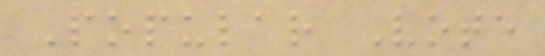Popular Vote
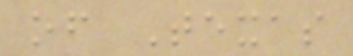of Texas
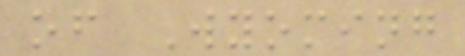of Wyoming
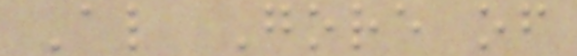Al Gore of
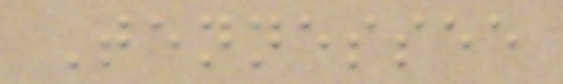Tennessee
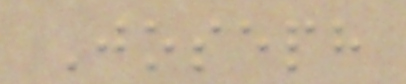Joseph
